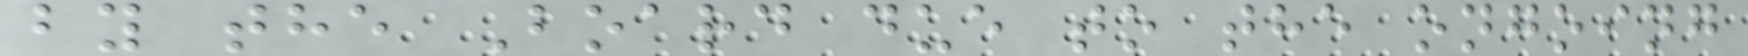by the Board due to the ongoing
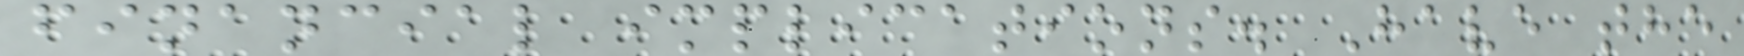financial implications. Have the
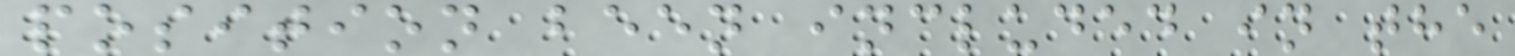position been included in the
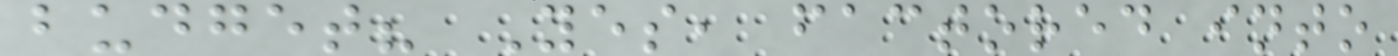budget? Yes, factored into
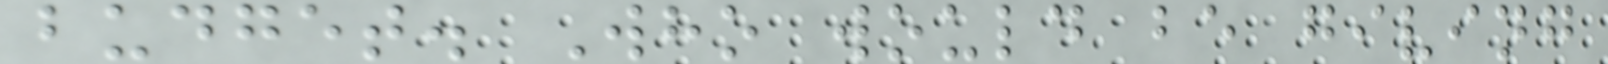budget. Who would be giving
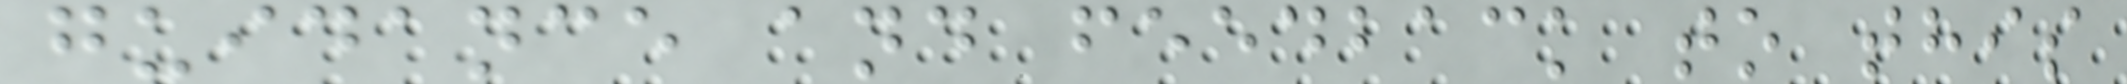guidance and feedback to this
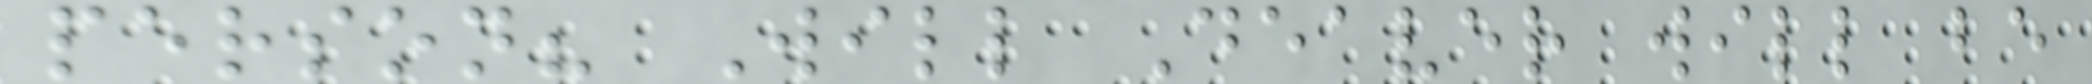person? Will Deaver will be
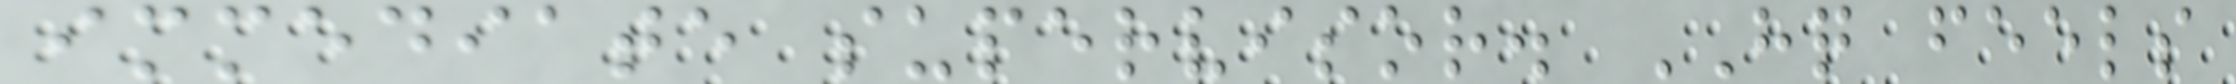immediate supervisor. HQ feels
